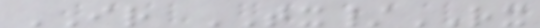IR TX/RX
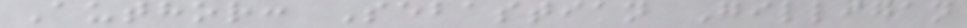Author: Sebastian Gilligan
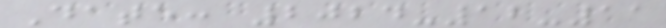Date: 2024-12-11
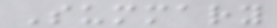Summary
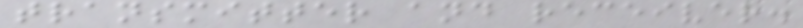transmitter and receiver.
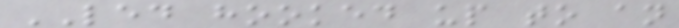LED hooked up to an
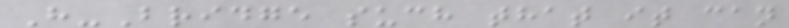H-Bridge such that it can
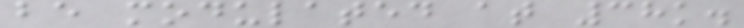be modulated at 38k.
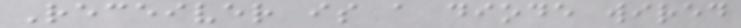Receiver is a diode wired
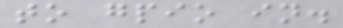to gpio in.
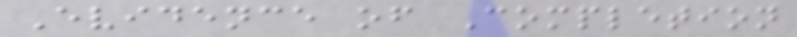Evidence of Completion
